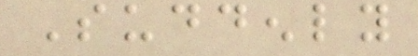Suddenly
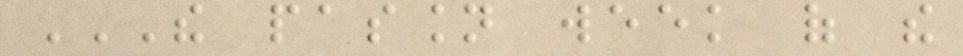THE PASSION WEEK OF THE
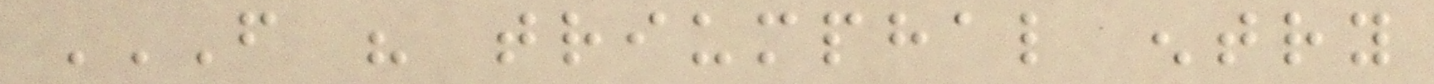FROM HIS TRIUMPHAL ENTRY
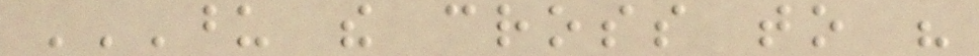UPON THE CROSS TO HIS
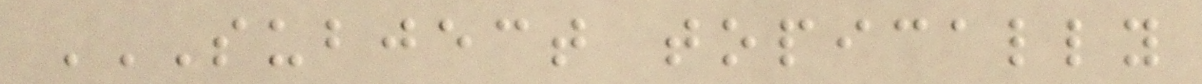SUBJECT TOPICALLY
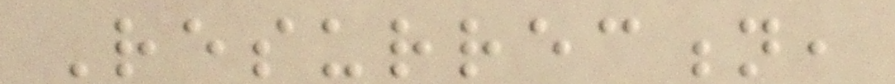Resurrection,
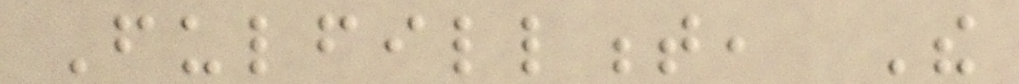Fulfillment, The
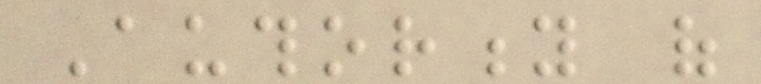Authority of
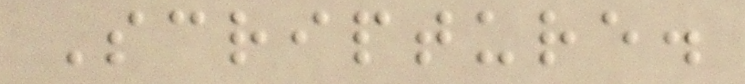Scripture.
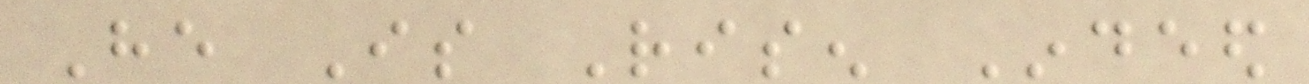He Is Risen Indeed
